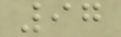97
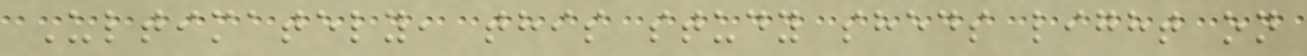Ultimately, this study sheds light on
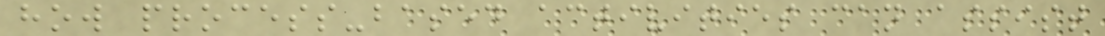how process-based activities can assist
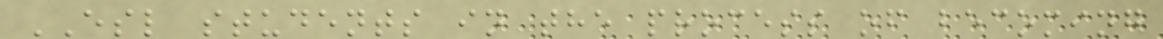ESL students in the process of becoming
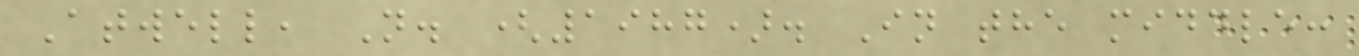Atwell, N. (1987). In the middle:
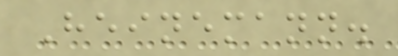Heinemann.
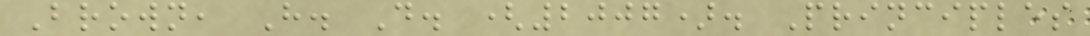Brown, H. D. (2007). Principles
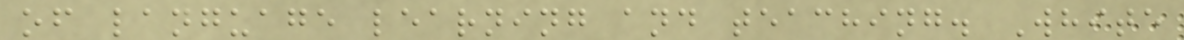of language learning and teaching. White
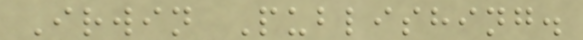Irwin Publishing.
